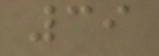39
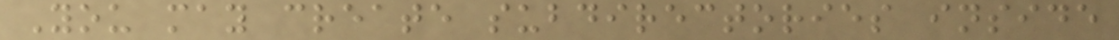You may create subdirectories inside
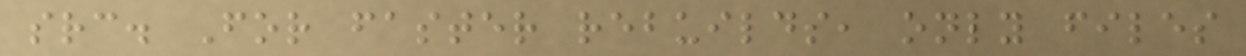src. For faster rebuilds, only files
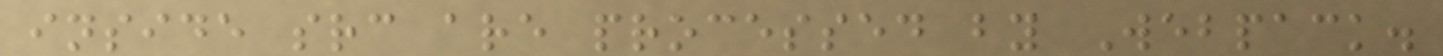inside src are processed by Webpack.
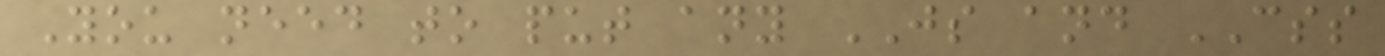You need to put any JS and CSS
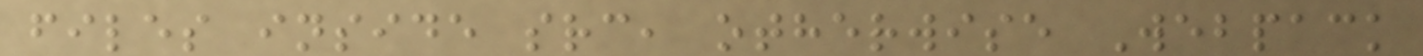files inside src, otherwise Webpack
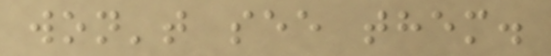won't see them.
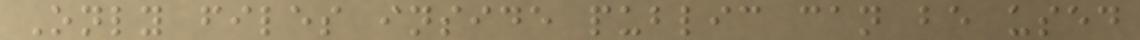Only files inside public can be used
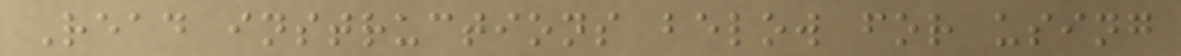Read instructions below for using
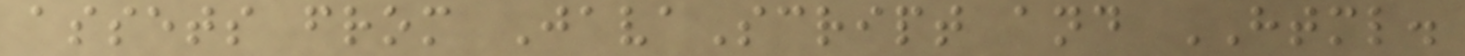assets from JavaScript and HTML.
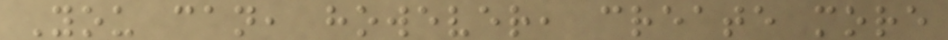You can, however, create more
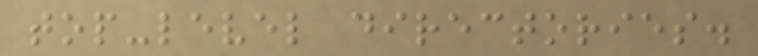top-level directories.
